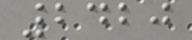2420
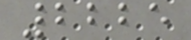2225
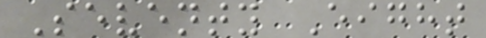Seventy Eight
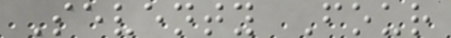Seventy Four
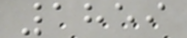1859
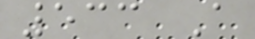533 A
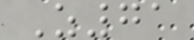Z71
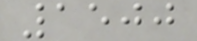1500
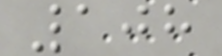108
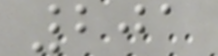201
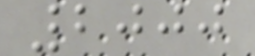2000
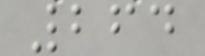264
